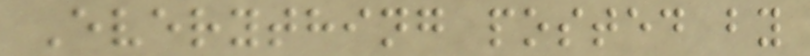Everything posted by
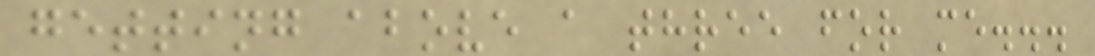getting above a three for me...
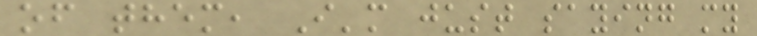of them, I'm just saying my
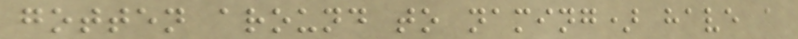gotten around to naming) have a
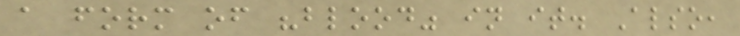a form of "blood" in it. Also,
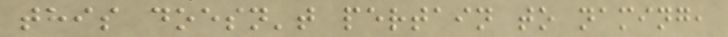this doesn't pertain to naming,
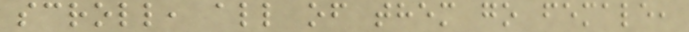scroll, all of them go female,
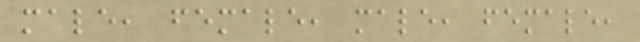male, female, male, female,
